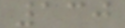130
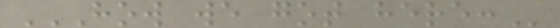HOW WE GOT HERE:
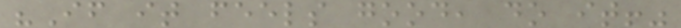"If it feels good, do it!"
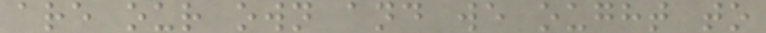are our own and we ought to
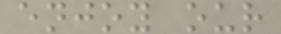enjoy our
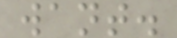want.
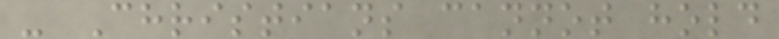- Christians cannot hold
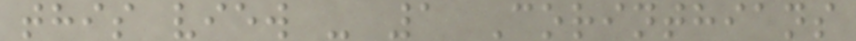this view - 1 Corinthians
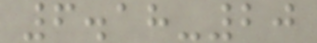6.18-20
